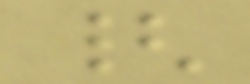{
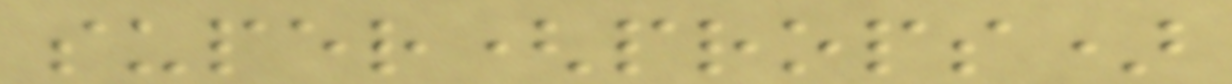super(props)
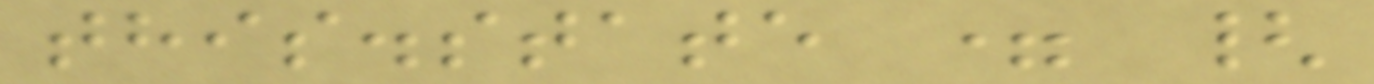this.state = {
